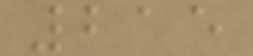215
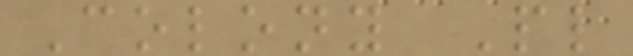Colony Pl
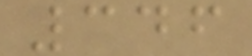346
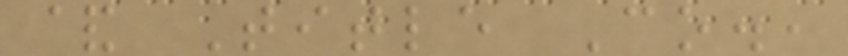& Title Co.,
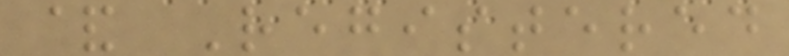& Registered
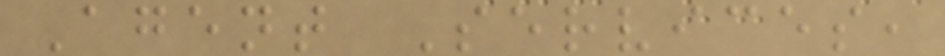Agent Services,
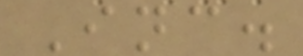Inc.
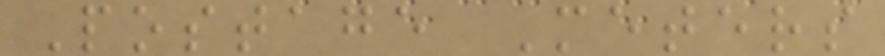Postage Meters
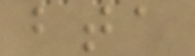bta
